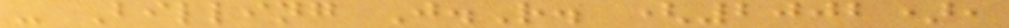- Billing J.R. (2002),
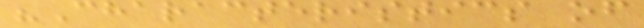"Characteristics of
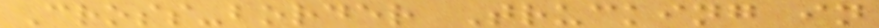Cross-border Trucking in
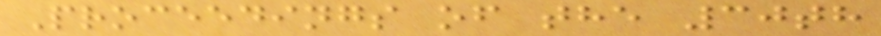Proceedings of the 30th
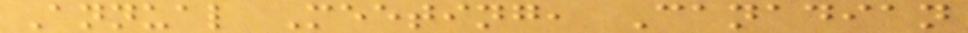Annual Meeting, Canadian
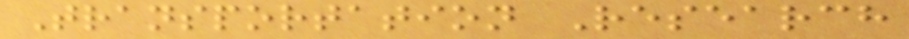Transportation Research
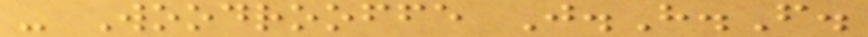- Woodrooffe J.H.F.
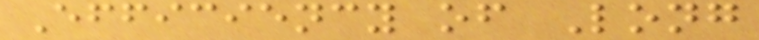Efficiency of Long
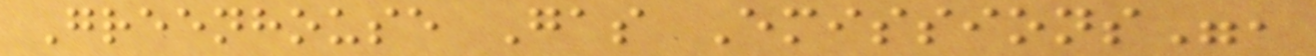Greenhouse Gas Emissions",
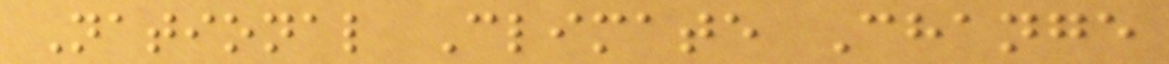National Climate Change
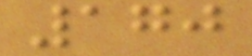170
